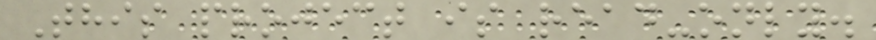This project is read-only.
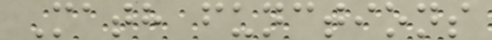Math functions
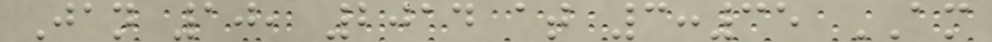Jan 10, 2014 at 3:35 AM
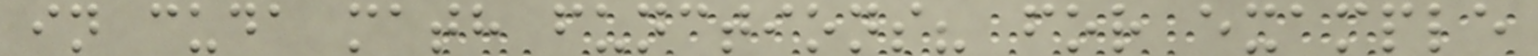in cuda math functions? for example
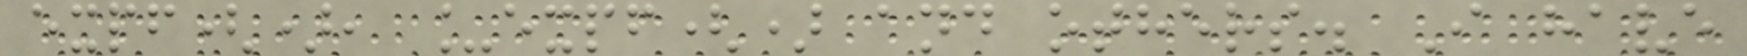expf(), _expf() and others. I have
